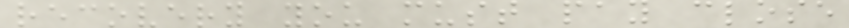recovery you must pay close
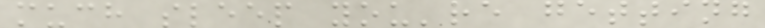much sleep you're getting
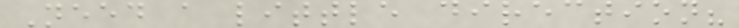Need a little direction?
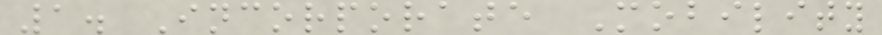1. Incorporate Mobility
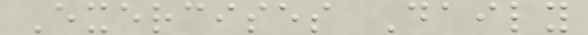Exercises Daily
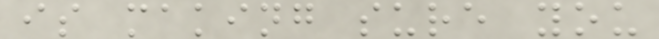is making sure you
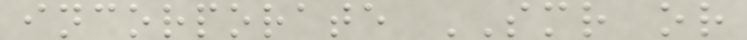incorporate SMR or
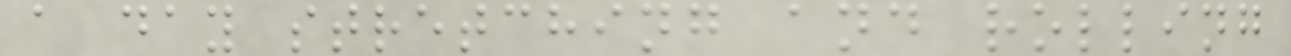a day stretching and rolling
